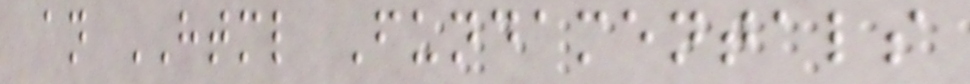an HTML Fundamentals
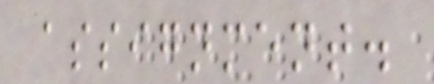assignment.
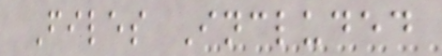Files Included
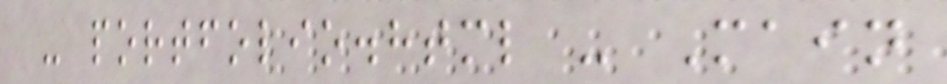- portfolio.html - Main
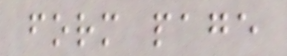form page
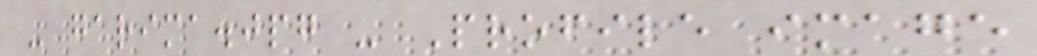- garima.jpg - Profile image
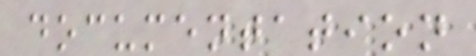documentation
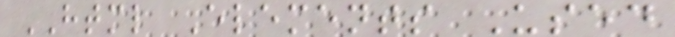HTML Elements Used
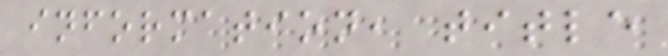information, title
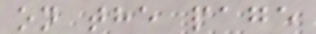on the page
